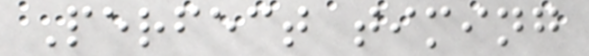Perfect timing
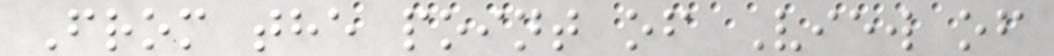From the point of View of
